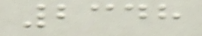2348
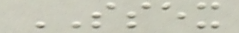SSEX
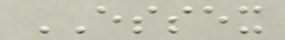ESSEX
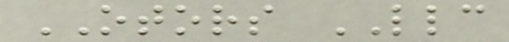OTORS LLC
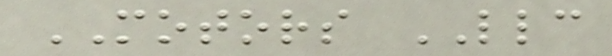MOTORS LLC
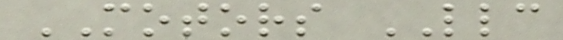MOTORS LLC
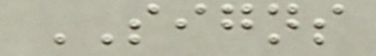SIGNS
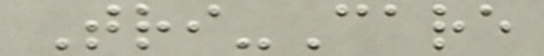Tri-Care
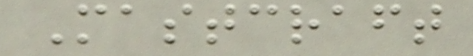Mastcraft
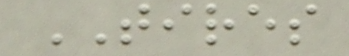TIRES
